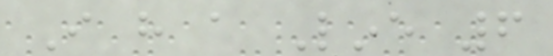I have a Line 6
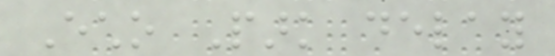Echo Park delay
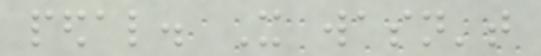pedal. It wasn't
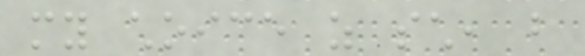my choice as such, but
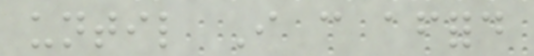until I can afford
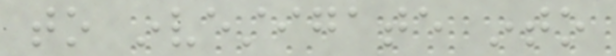to investigate into
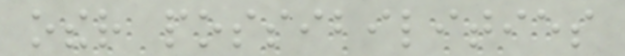other possibilities
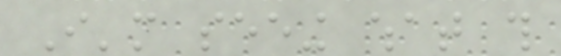I'm seeing what this
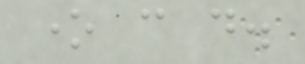one can do.
